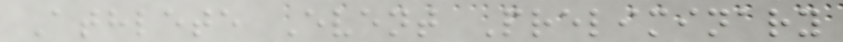Athlete Event Preliminary
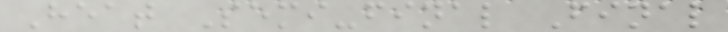Heat Semi-final Final
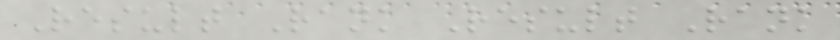Result Rank Result Rank
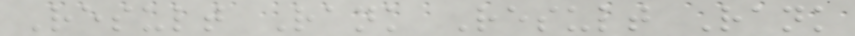Result Rank Result Rank
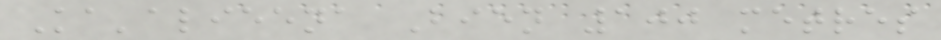Ka'alieena Bien 100 metres
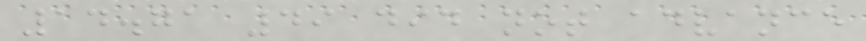14.71 49 did not advance
